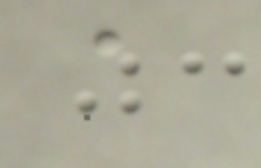a
